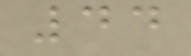44
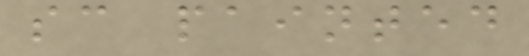sc painted
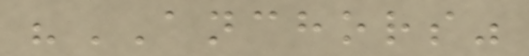"ANCHORS"
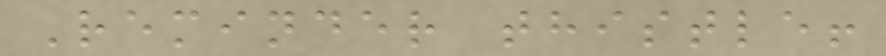Reminder thistle!
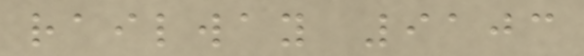railway 9103
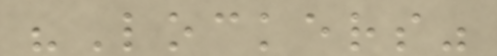"Lockers"
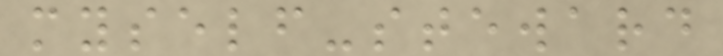myself-steward
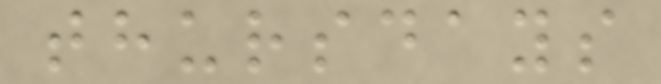thursdays
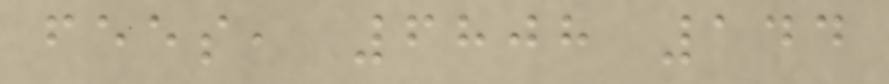fees, 6808 144
